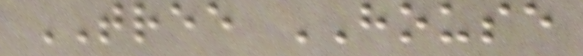TREE HOUSE
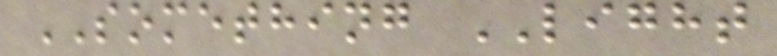SOMETHING LIGHT
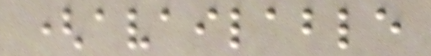(available
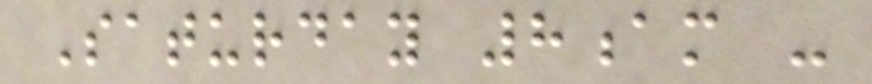Saturday 8am -
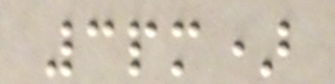3pm)
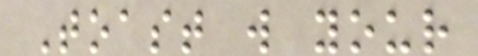Toast w your
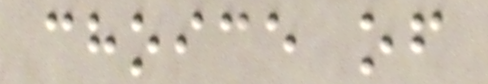choice of
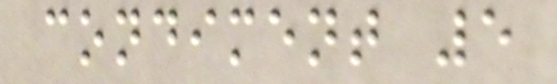condiment 5
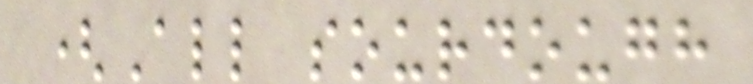(All sourdough
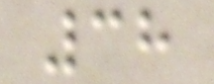38
